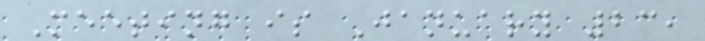Meeting is January 23,
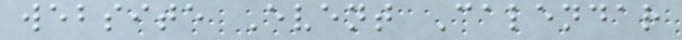website Event Calendar
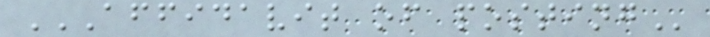AFFIDAVIT OF POSTING
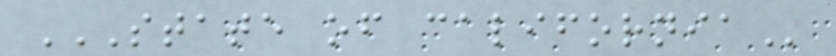STATE OF CALIFORNIA
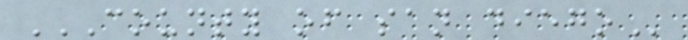COUNTY OF SAN DIEGO
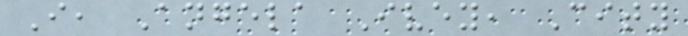I, Angela Ivey, City
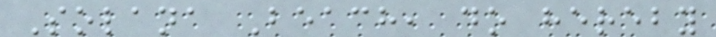Solana Beach, do hereby
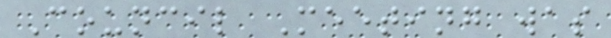Council Meeting was
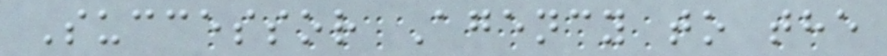Successor Agency to the
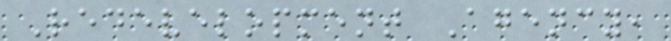Redevelopment Agency,
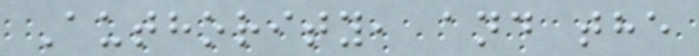Authority, and the
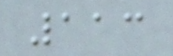113
